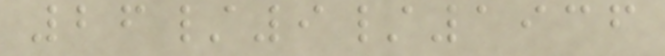26/9/1936
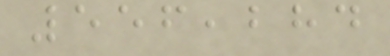556,284
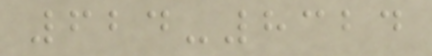624-8324
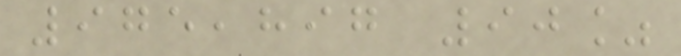975,897 90%
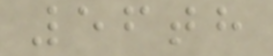56th
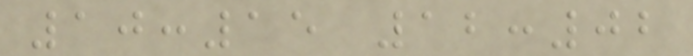10:15 12:02
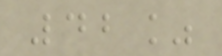42%
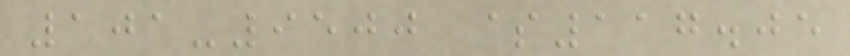101-9500 $117.05
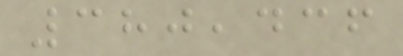380,436
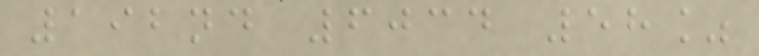192nd 6034 58%
